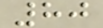80
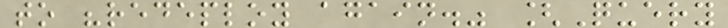to "redeploy again." [Query
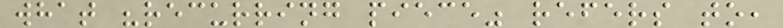what "recurring piece" refers to,
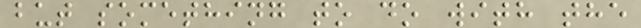but something to do with the
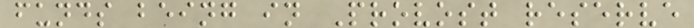funds being in Provost reserve
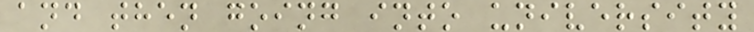and then going into university
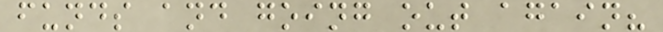funds and going out again?
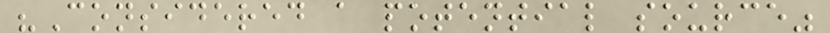"Considered a potential source"
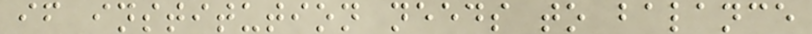if institution needs to balance
